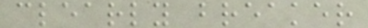clearly breaker
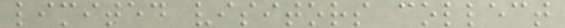limited visitors collect
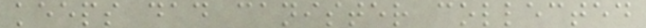keeps dad canister collected
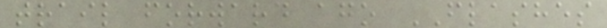trail forward ago FLASHES
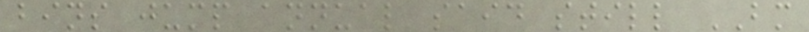bins jump annual said still BM
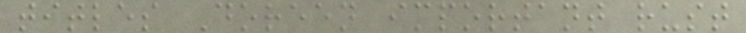titles Doreen important rust
